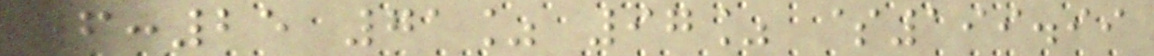6:25 71% 97% $199.99
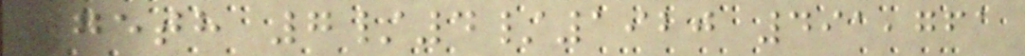75th 7/4/1920 491,761
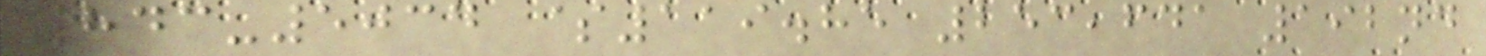843-5034 $119.85 253,641 192nd
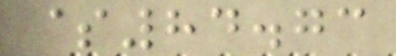$84.73
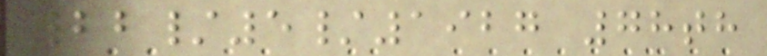22/5/1927 78th
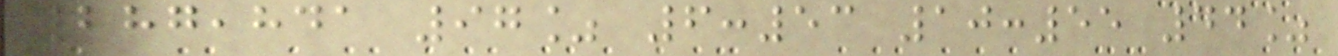287,841 97% 6:53 10:55 44%
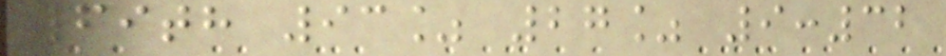69th 93% 27% 9:32
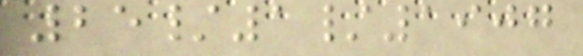25/1/1907
